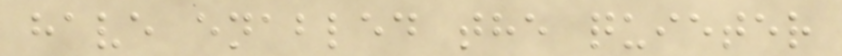have enabled the quieter
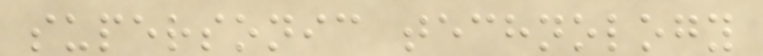supersonic technology
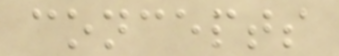concepts
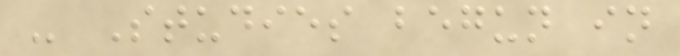- Studies begun in
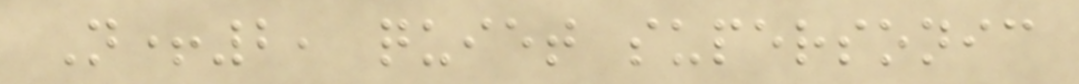N+2, quiet supersonic
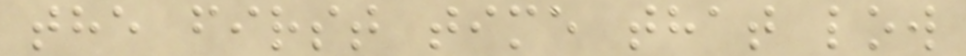the first time that low
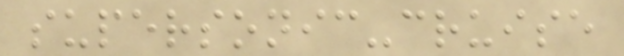supersonic-cruise
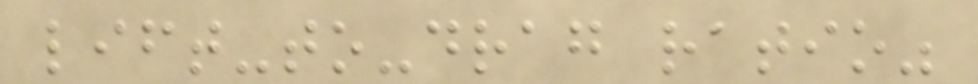lift-to-drag ratio"
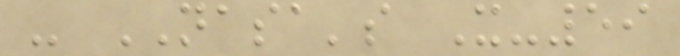- NASA's X-59
